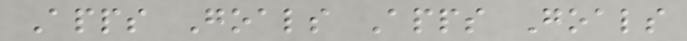Apps Goals Apps Goals
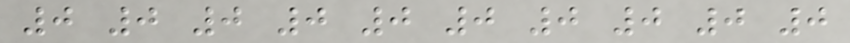0 0 0 0 0 0 0 0 0 0
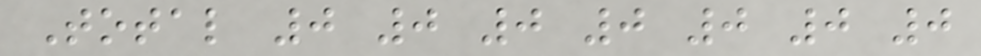Total 0 0 0 0 0 0 0
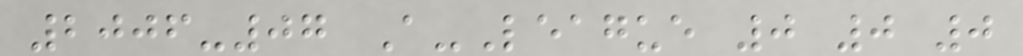2006-07 A-League 0 0 0
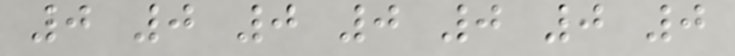0 0 0 0 0 0 0
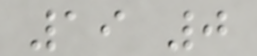19 0
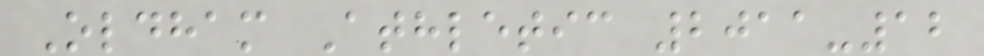Oldham Athletic 2011-12
